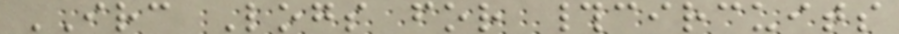IRC Logs for #circuits
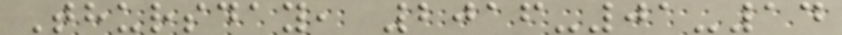Thursday, 2016-01-14
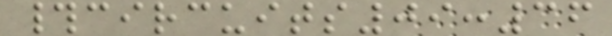#circuits09:36
